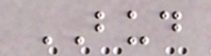BUD
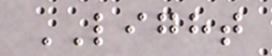LIGHT
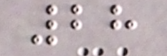28
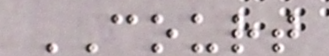COURT
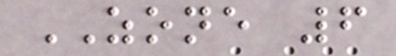ZONE 6
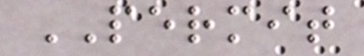PERMIT
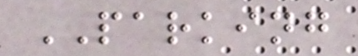PARKING
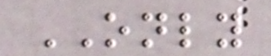ONLY
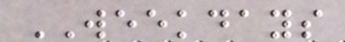WEEKDAYS
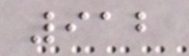912
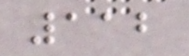112
